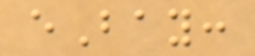eBay:
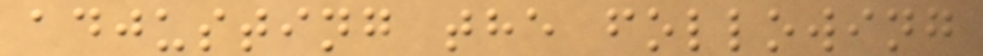adjusting the following
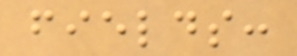fields:
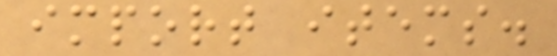import items.
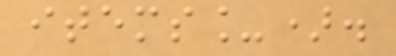items_).
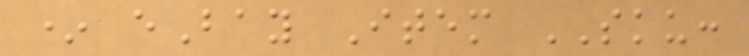* eBay Item SKU:
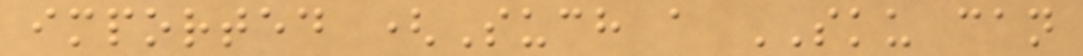imported (Such a SKU can
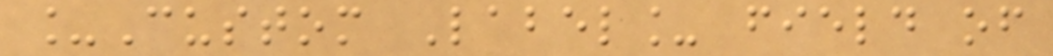_Custom Label_ field of
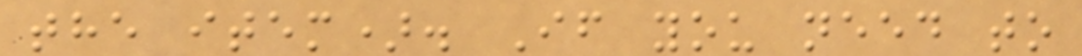the item). If you need to
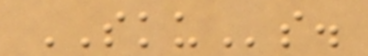SKUs.
